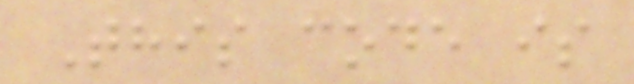This code is
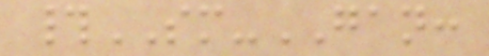#SM-GAN:
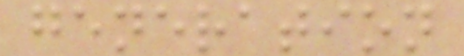generation
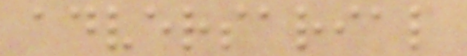adversarial
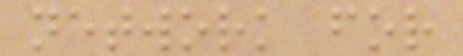network for
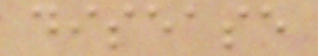disease
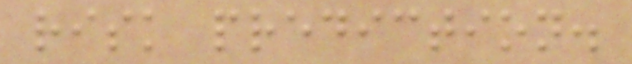risk prediction.
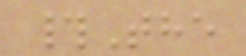#The
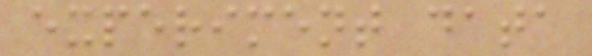experiment data
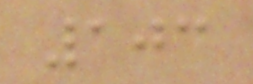103
